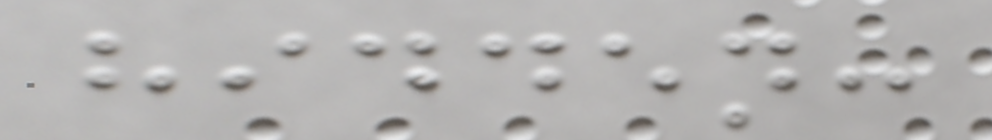hidden:
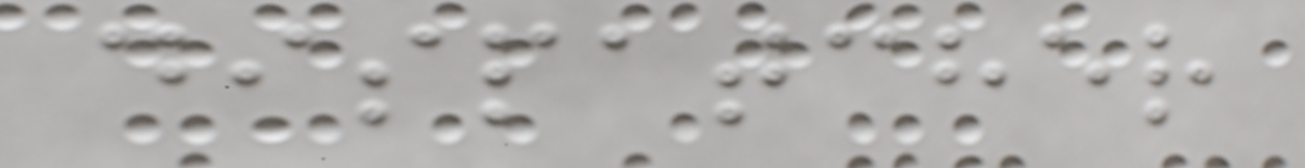dispatcher
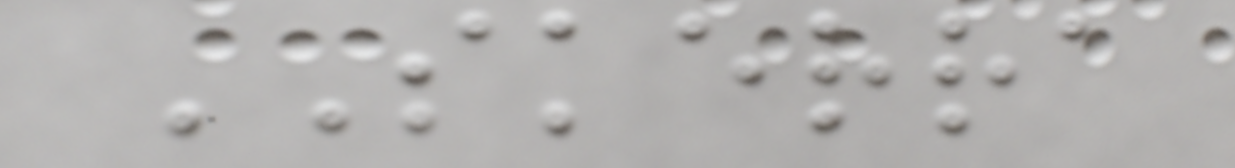SKERRA
